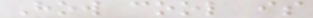How cool is
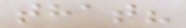that?
